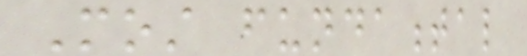Most fundamental
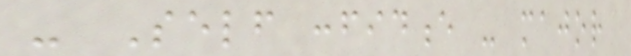- Self confidence - major
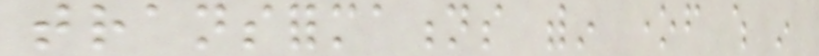transformations within oneself which in
